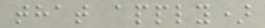that apply)
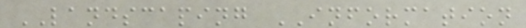LANDSCAPING INFORMATION
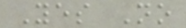Yes No
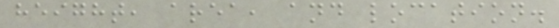height, area, and location.
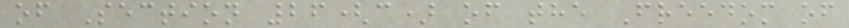of Section 26(c) of the Freedom of
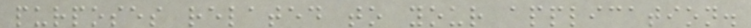purposes related to your application.
